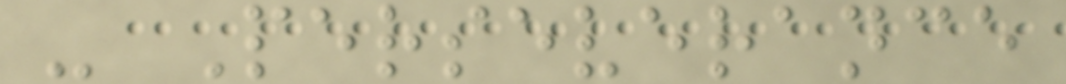- Perseverance
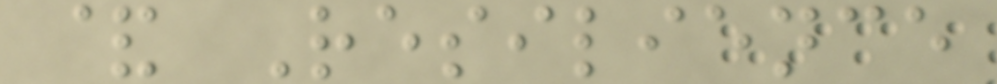& Resilience
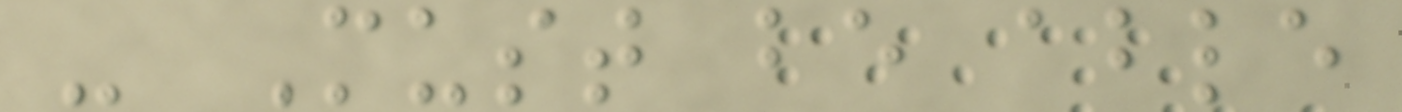- Must be able
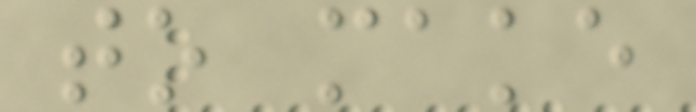to make
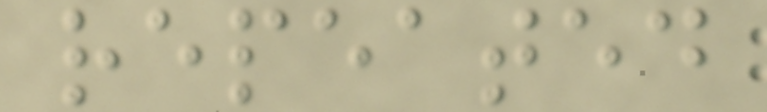repeated
